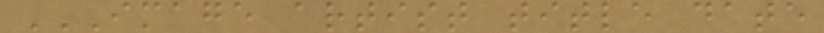IMAGE ARTIST TITLE DATE
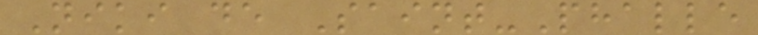Niki de Saint-Phalle
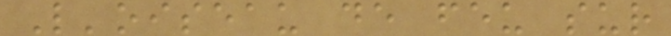L'oiseau de feu sur
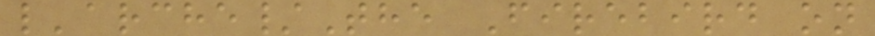l'arche/The Firebird on
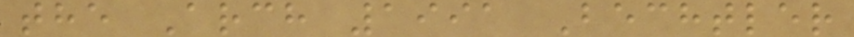the Arch 1991 Bechtler
